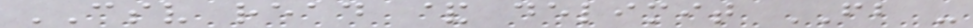CSV read & delimit FB -
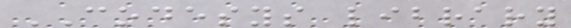CODESYS library
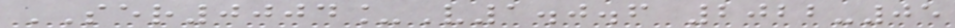SER0004_V1.0.6 2022-05
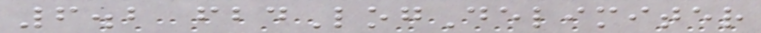6.2 fbdLogDelimiter
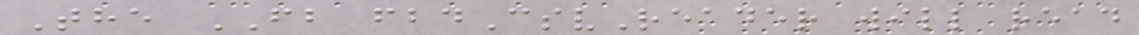The FB fbdCsvReader will read
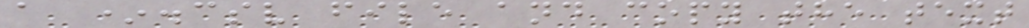a *.csv file and copy the text
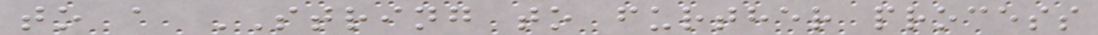to a STRING to further process
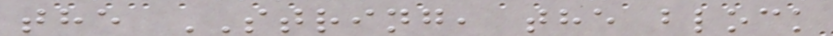the STRING, the block
